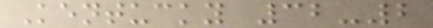Kentucky 32-2
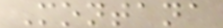Montana
